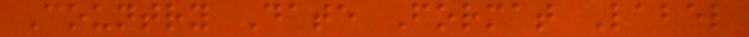Country Date Format Label
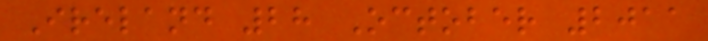Ireland 28 October 2011
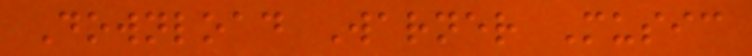Download Warner Music
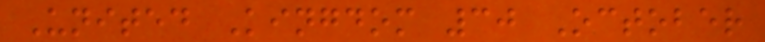United Kingdom 30 October
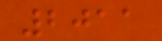2011
